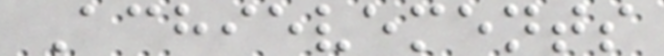Achievements
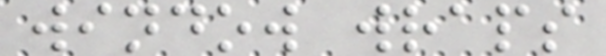window wraps
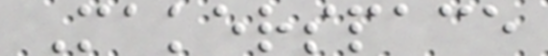Makerspace
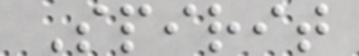Spirit
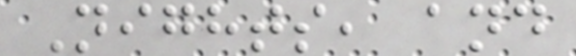Nights, and
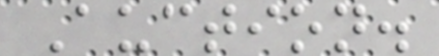Auction.
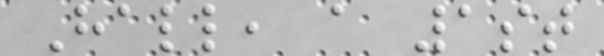Hall, a 1st
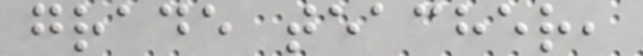grade teacher,
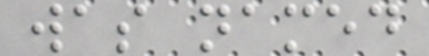was named
